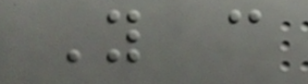You can
